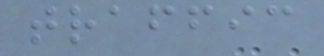traffic
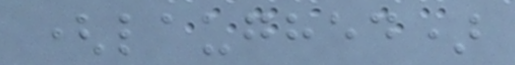(laughed)
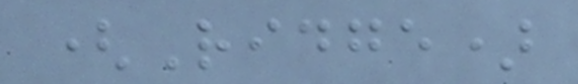(Ridge)
